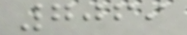7069
